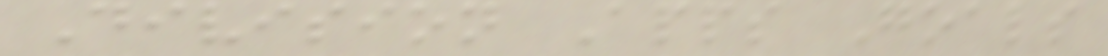Division Apps Goals
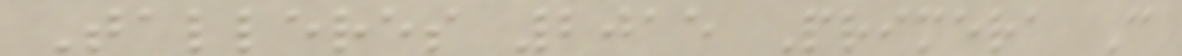Talleres 2015 Primera C
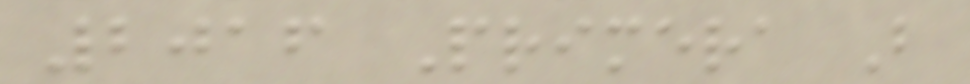2016 Primera B
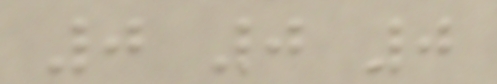0 0 0
